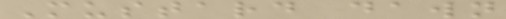Mustard dawn
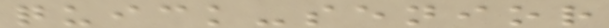quick-senior
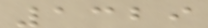1329
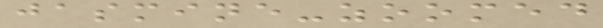jasmine-zoomed
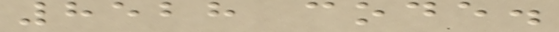8528 code.
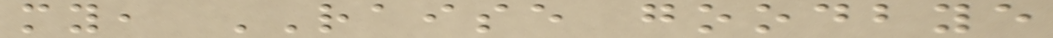my, RAISE goodbye
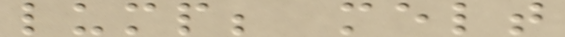lump; melt
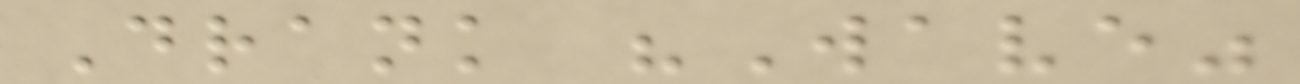Drank "Wave"
